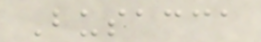Busacca
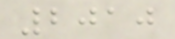2010
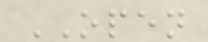OPEN
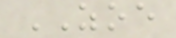ZOE
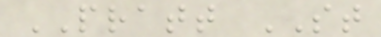PRATT ST
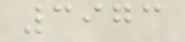3973
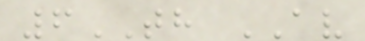6TH AV
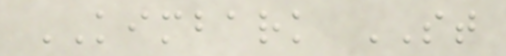KIMBARK ST
